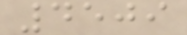4509
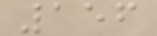156
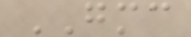GMC
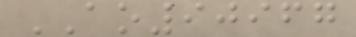AO90967
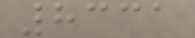8331
